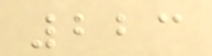223
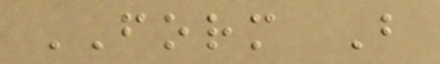FORM B
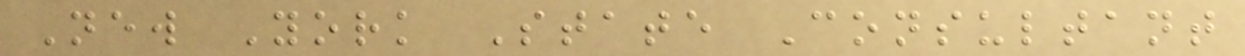New York State Consultant
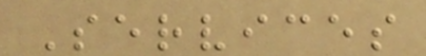Services
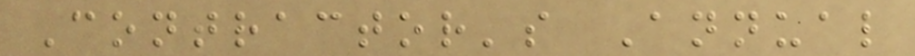Contractor's Annual
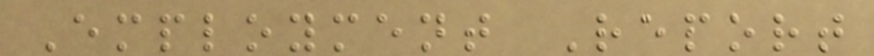Employment Report
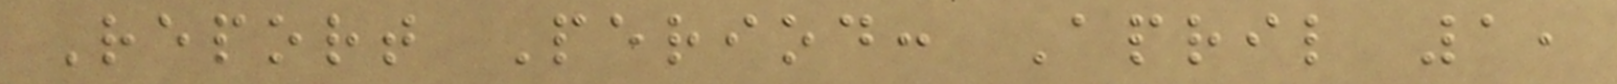Report Period: April 1,
